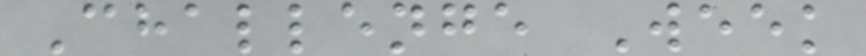Challenge Week
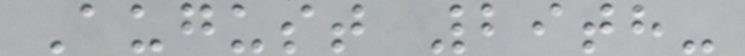August 29th-
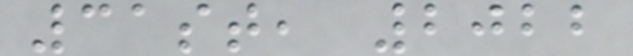31st, 2022
